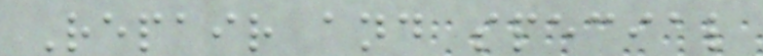Repair and special
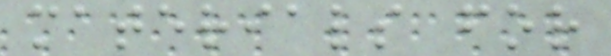materials for
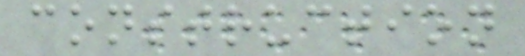construction
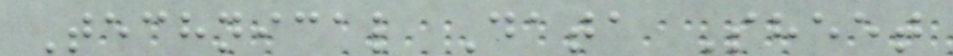Technical Data Sheet
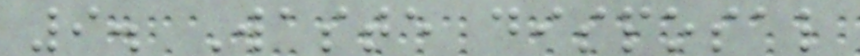9. Waste disposal
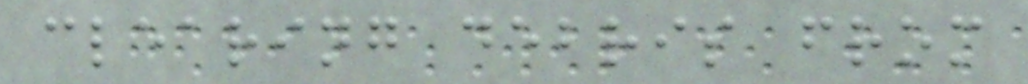clearing debris from
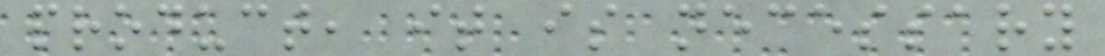product, it is necessary
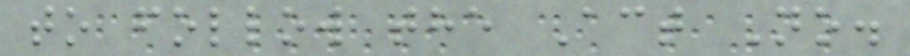to follow the Act No.
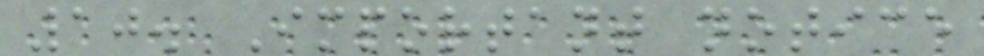10. Important notice
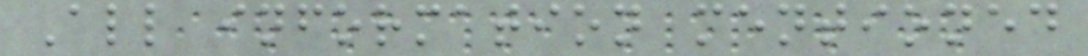All information mentioned
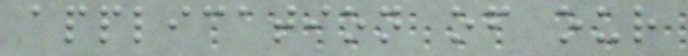application of our
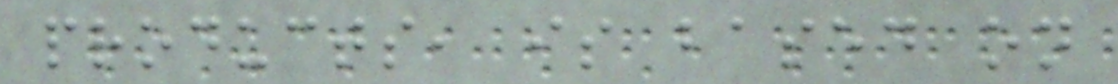products, is based on
